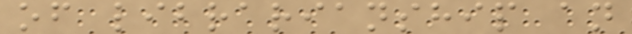of librarianship an
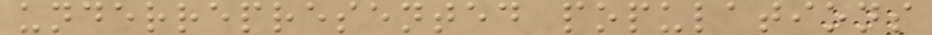underrepresented populations
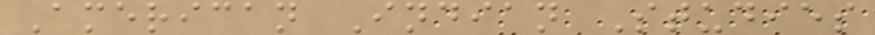American Indian Studies
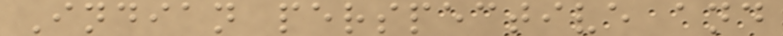Indian perspective and
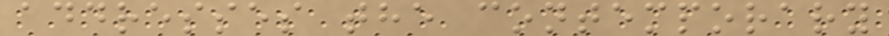addresses the contemporary
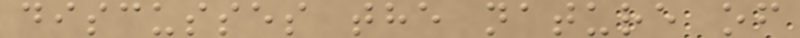discusses the nature of
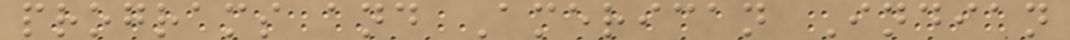programs and American Indian
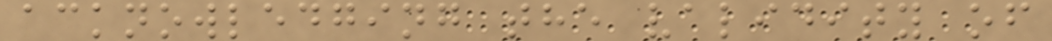acknowledging the validity of
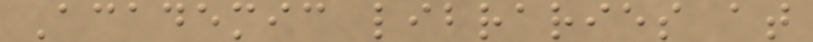Academic libraries at
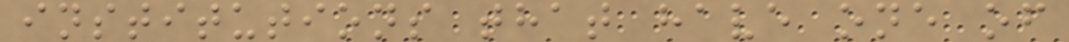institutions that have one of
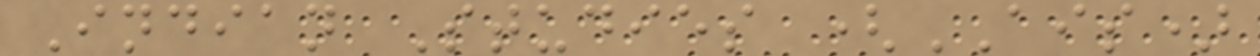Indian Studies (AIS)
